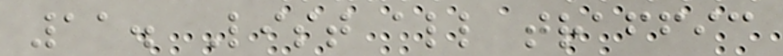11. List all traffic
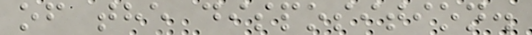of the disposition.
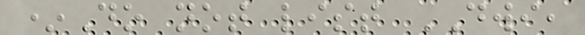*Do not list DWI,
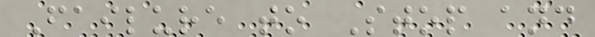Failure to Stop and
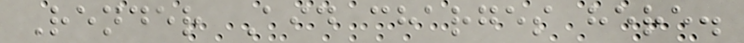Render Aid charges here.
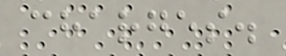charges.
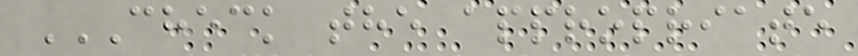CHECK THE APPROPRIATE
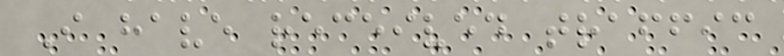I have received traffic
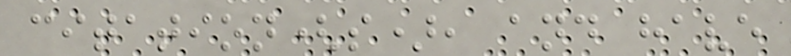citation(s), and have
